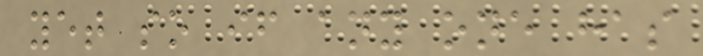yet so if any one has
